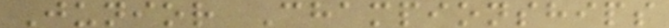Junior Championships
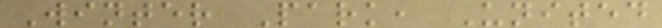Winter Park, United
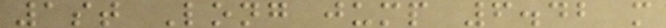1st Long jump 6.42 m
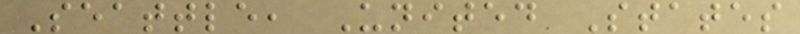Seattle, United States
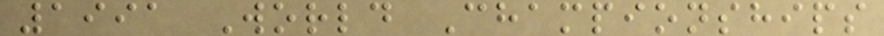1991 World Championships
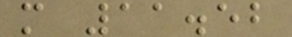m 11.52
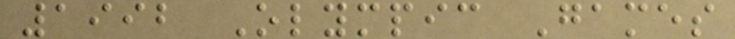1992 Olympic Games
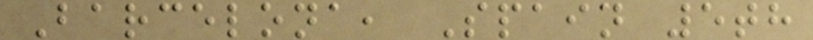Barcelona, Spain 5th
